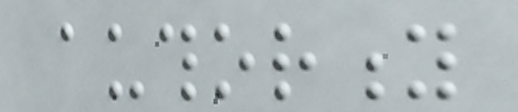authority
